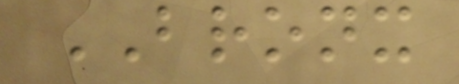BRONX
